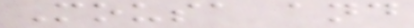Mousa and
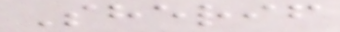Sherif
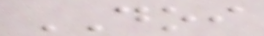DOI
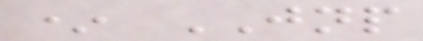* JNP
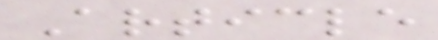Article
